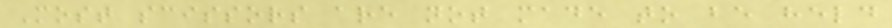Most scissors are not made to be held
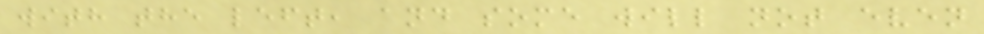with the left, and some will not even
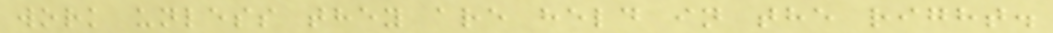work unless they are held in the right.
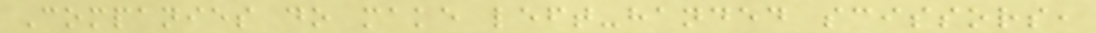Companies do make left-handed scissors,
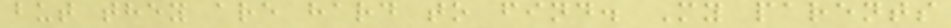but they are hard to find. My parents
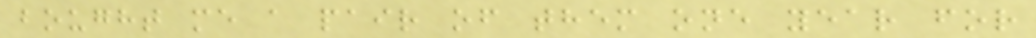bought me a pair of them one year for
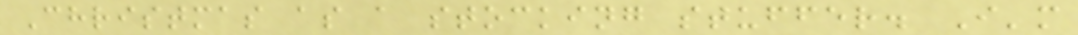Christmas as a stocking stuffer. I'm
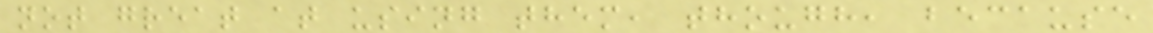not great at using them, though, because
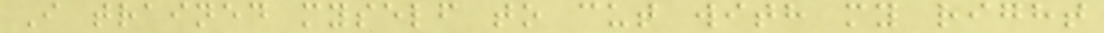I trained myself to cut with my right
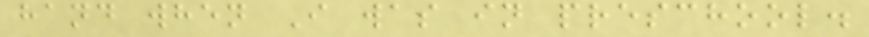hand when I was in preschool.
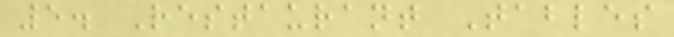5. Restaurant Tables
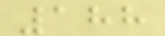188
